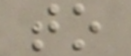to
